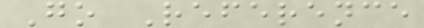Go Reference
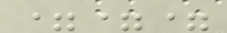===
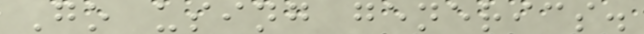Go using generics.
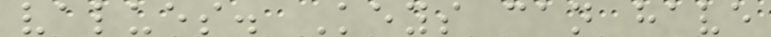values. Keys can have
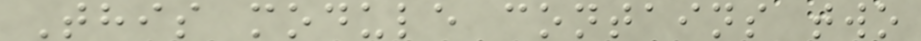This module contains two
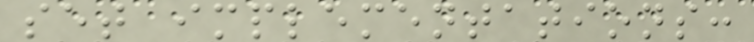set implementations:
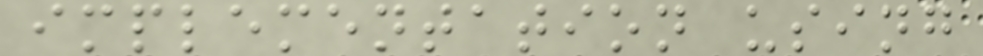implementation using
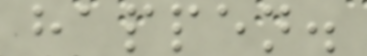happen.
